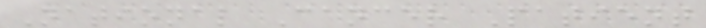National Cancer Patient
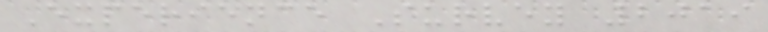Experience Survey 2019
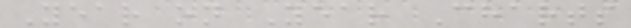Year on Year Charts
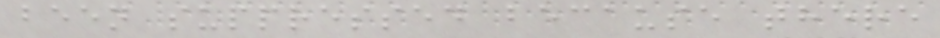been suppressed because there
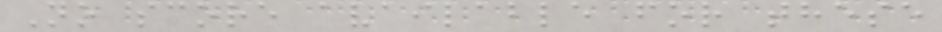No score available for these
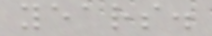years.
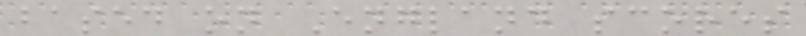based on England scores
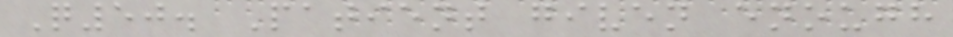Q50. Patient given enough
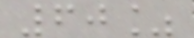60%
